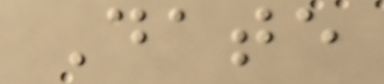Date
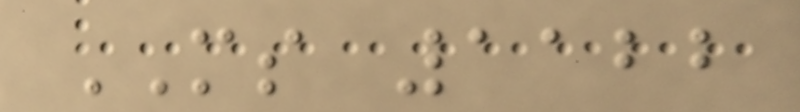MS 1122
